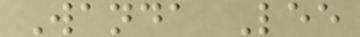Wanda Lee
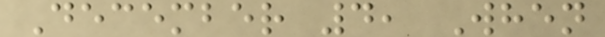December 4, When
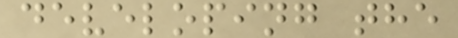developing the
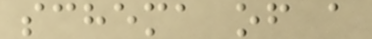schema of a
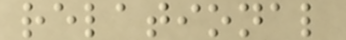relational
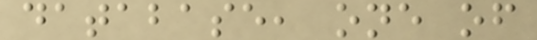database, one of
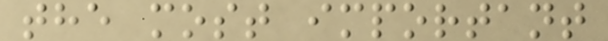the most important
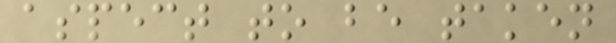aspect to be taken
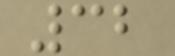32
